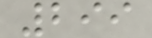299
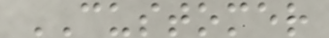CUSTOMER
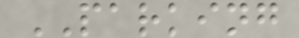PARKING
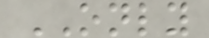ONLY
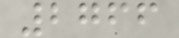2766
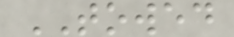TOWED
